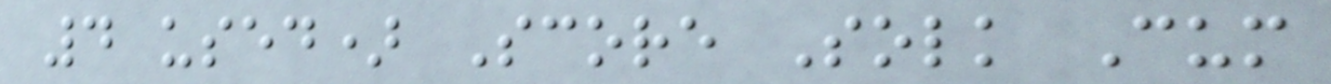4 used) Score Solk Cum
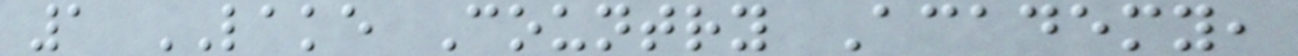1 LAKE Country Academy,
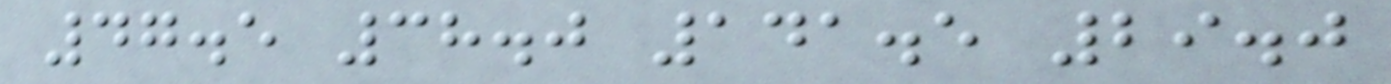47.5 38.0 141.5 29.0
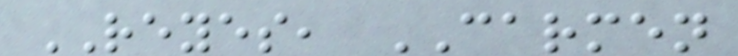REYES, CARMEN
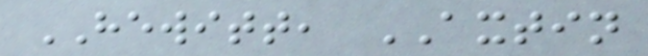HEWITT, AXTIN
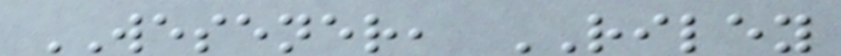WESENER, RILEY
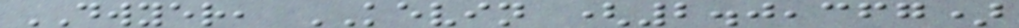DWYER, KEVIN (2.0,367)
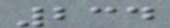234
